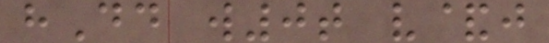hDd w0t v&j
